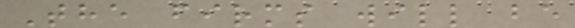The firms will be
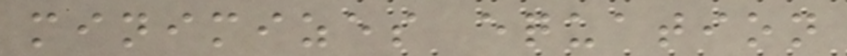minimizes equation
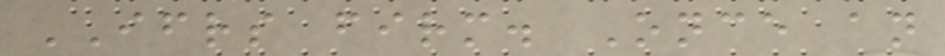IFRS firm. Once an
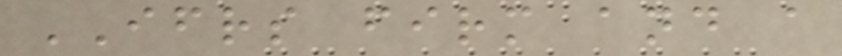IFRS firm and a
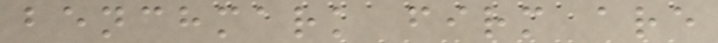benchmark firm are
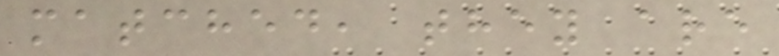matched, they are
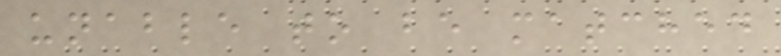unable to be matched
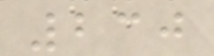230
